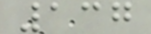137
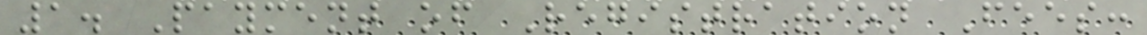1. Payment of Registration Fees:
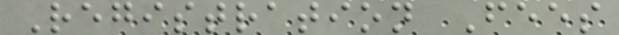Registration Fees
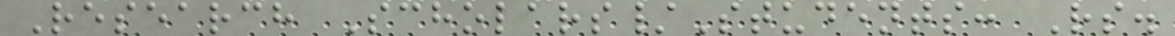Research Scholars/Students: Rs.
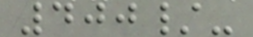400/-
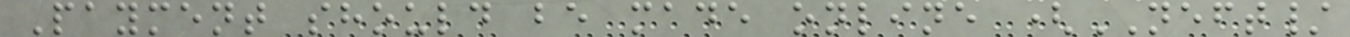Payment should be made online (NEFT/
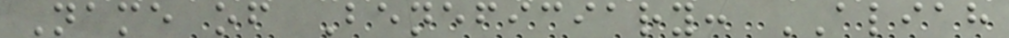Name of Beneficiary: ALIAH
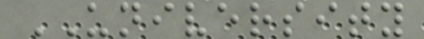UNIVERSITY
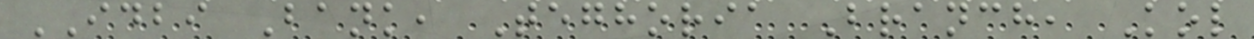IDBI Bank, Teghoria Branch, Kol
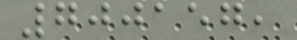700157,
